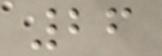26
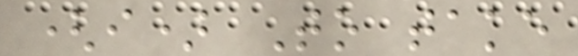(i) To take
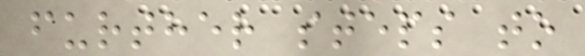further steps to
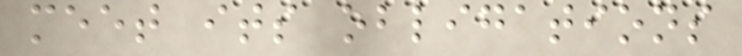meet its obligations
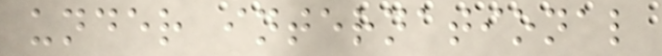under international
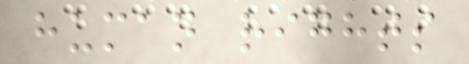human rights
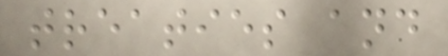treaties and
